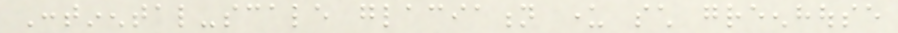Continental-scale glaciation under such greenhouse
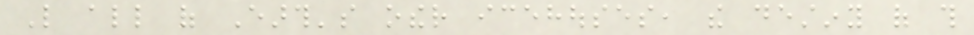Like all of Earth's other icehouses, the destiny of this
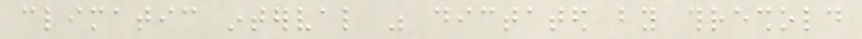climatic interval was dictated by threshold
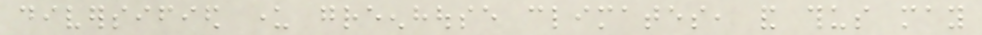diversified under greenhouse climates, and thus may
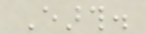Earth.
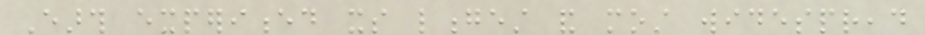Earth experienced its longest and most widespread
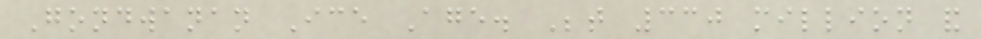Gondwanan Ice Age. Between 330 million and
